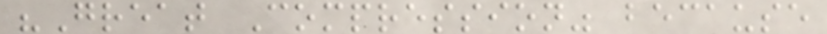"Great Compression" because
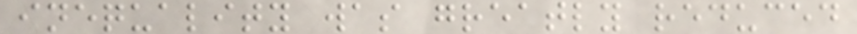inequality was greatly reduced
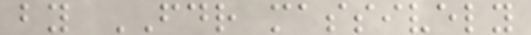by FDR massively
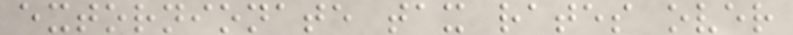extornionate tax rates over
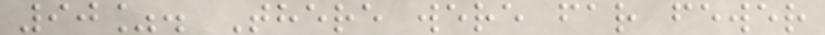90%. There were far fewer
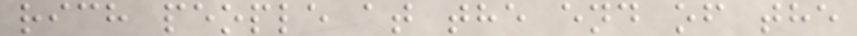rich people at the end of the
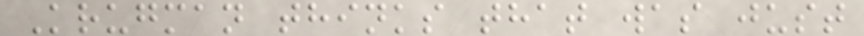Krugman thinks that was just
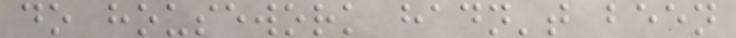do housework hadn't been
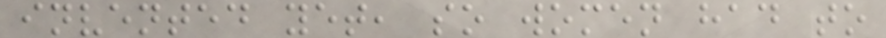invented yet, so women had to
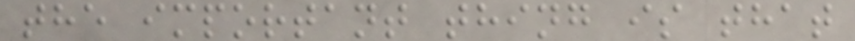the important thing is that
